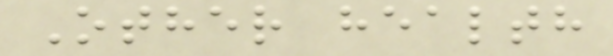Other health
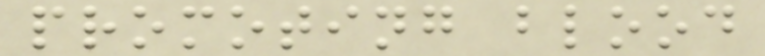promoting blood
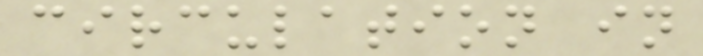circulation in
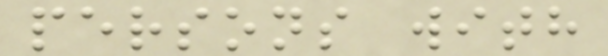persons with
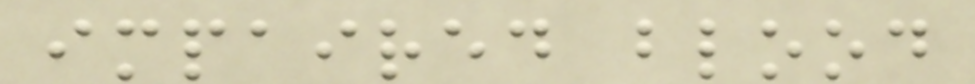impaired blood
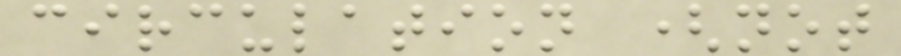circulation (not
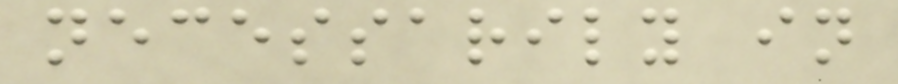necessarily in
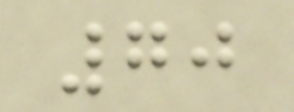70
